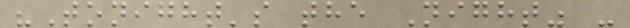"Tonight's the Night" -
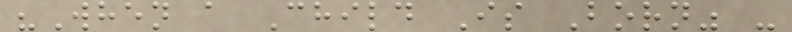"When a Child Is Born" -
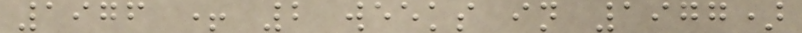1976 + 2 weeks in 1977)
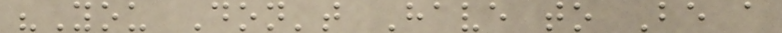"You Don't Have to Be a
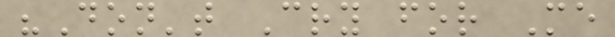"Don't Cry for Me
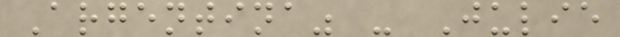Argentina" - Julie
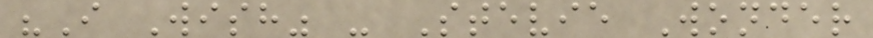"I Wish" - Stevie Wonder
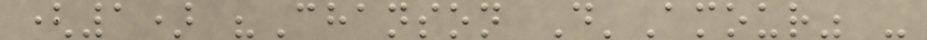(1) "Chanson D'Amour" -
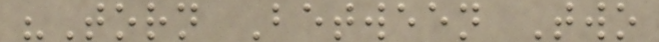"Torn Between Two
